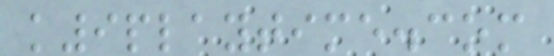k9playtime.com
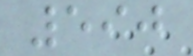590
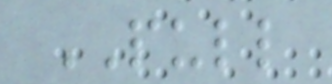PULL
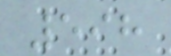598
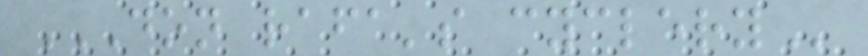DON RAFA'S CYCLERY
